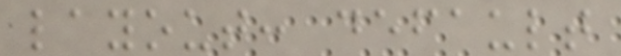layout: default
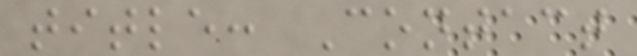title: Contact
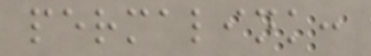permalink:
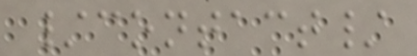/contact/
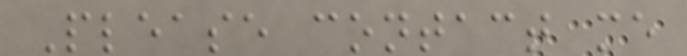Please contact me
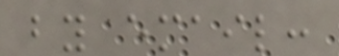by email:
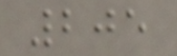205
